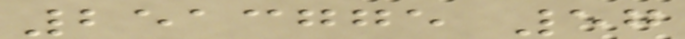2513775 57
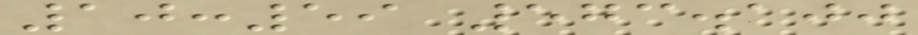10:59 573.100
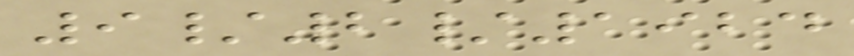9/2/1924
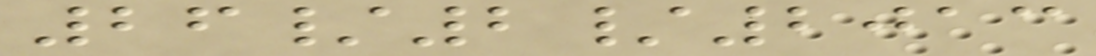26/2/2013
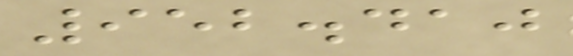952.410
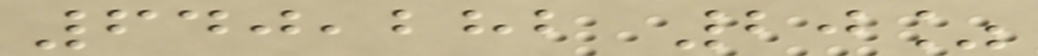640,282 20%
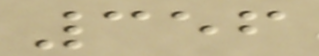356
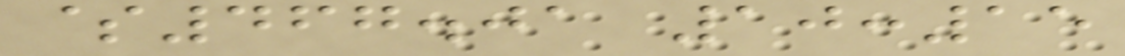$467.01 10:15
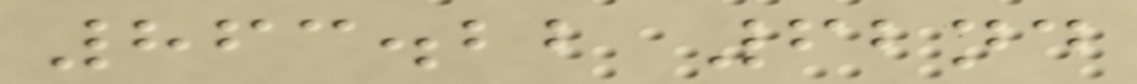863.22 62nd
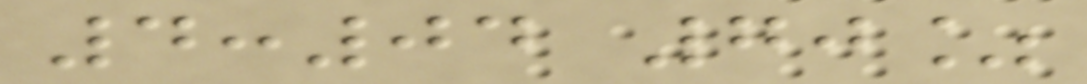4:04 70%
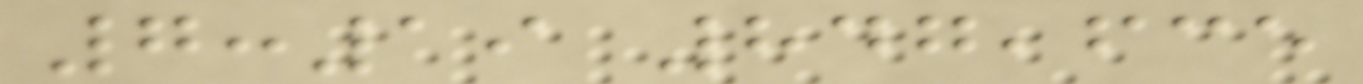7:19 847,635
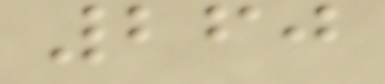260
